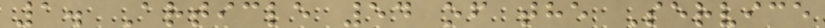1. Article 54 of the Service
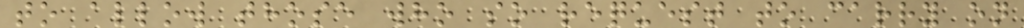to allow those who so request to carry on
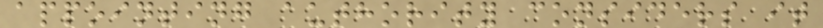appointing authority considers it
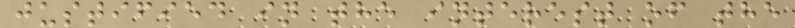justified in the interest of the
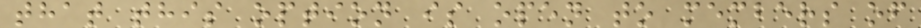that this option is open to members of
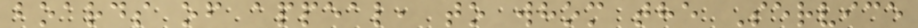boards of appeal, to whom the Service
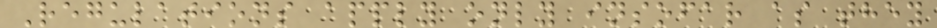Regulations apply only insofar as they
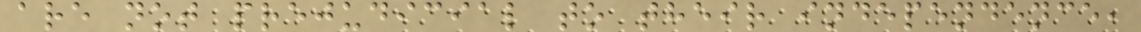are not prejudicial to their independence,
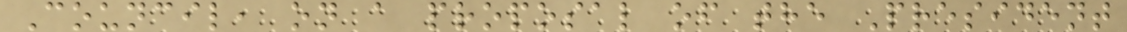Council, on a proposal of the President
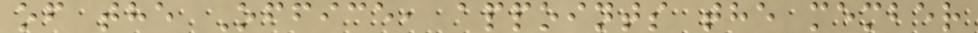of the Office, appoints the member
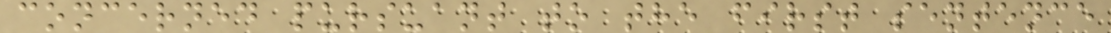concerned pursuant to the first sentence
